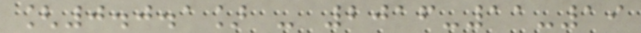[0.0.1] - 2016-11-19
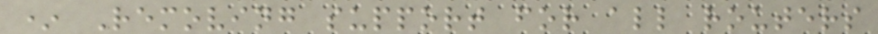* Removing support for all routers
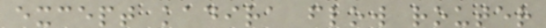except kadira flow router
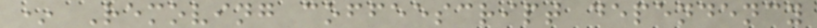* Removing coffeescript dependency
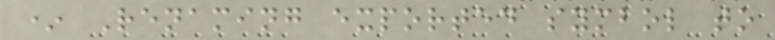* Renaming exported symbol to
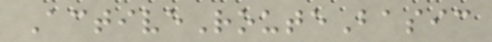ActiveRouteBasic
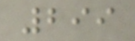299
